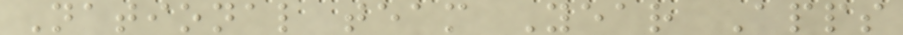National team Year Apps
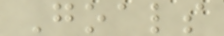Goals
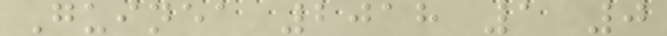Guinea 2018 1 0
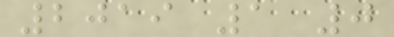2019 1 0
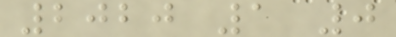2020 1 0
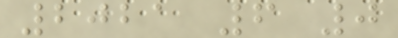2021 6 0
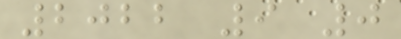2022 9 0
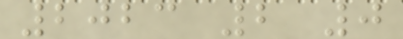2023 2 0
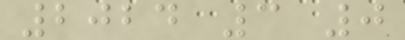2024 3 0
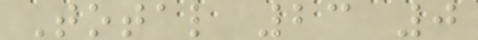Total 23 0
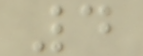4
